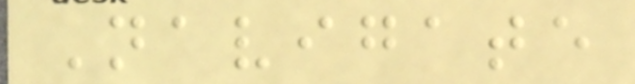Navigate
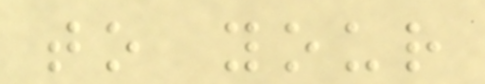to your
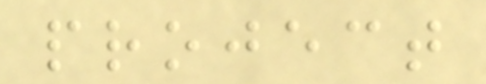project
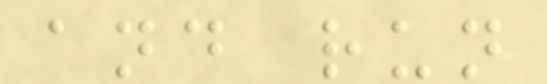and run
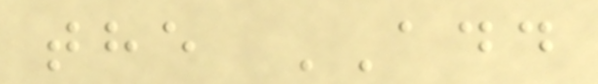the ADD
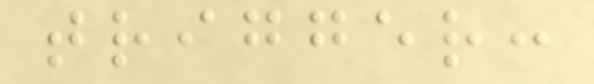trigger:
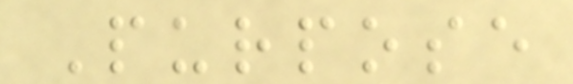Purpose
